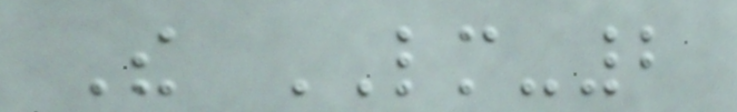The LM-2
